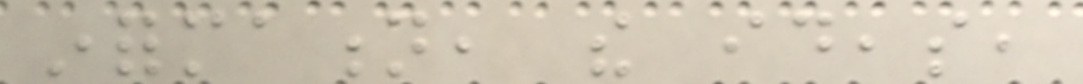information, the ideas,
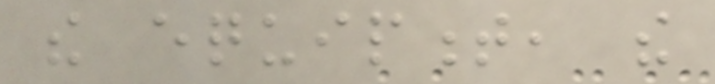the equipment, the
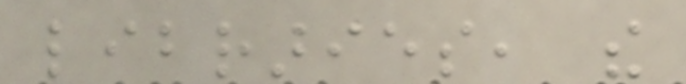libraries, the
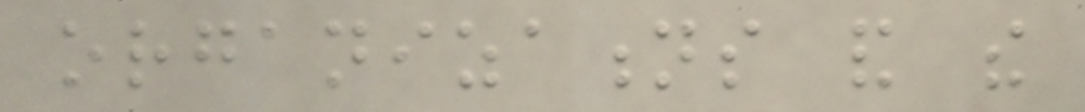organizations and the
